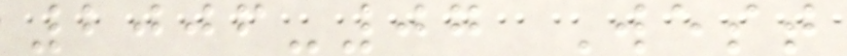2006-07 West
